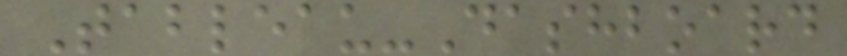Tableau-Dashboard
